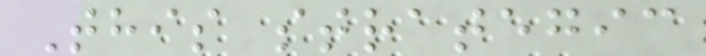This strategic
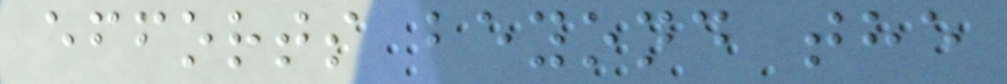efforts beyond the
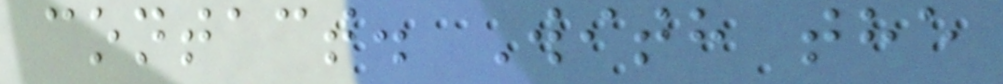contact. With the
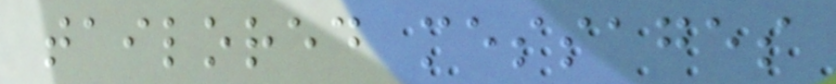tailored messages
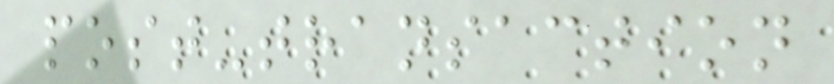post-transaction
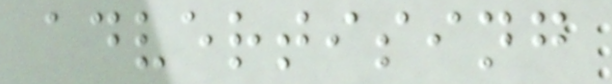advertising
